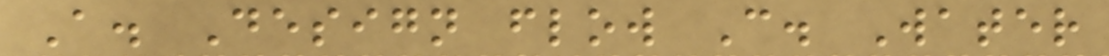A. Design flow C. Water
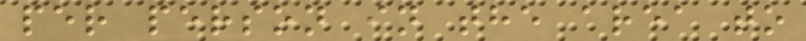per person in the area to
